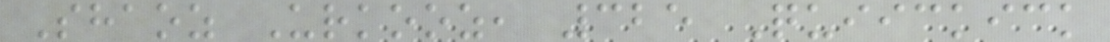Shaoz Urkooz, 325 Quiickick
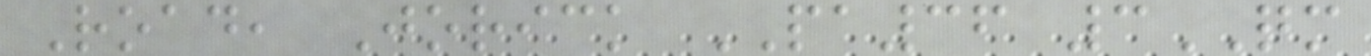Road, Jorick PA36 3QM
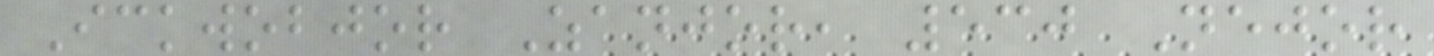Ickwobjor Zanjor, 530 Nejor
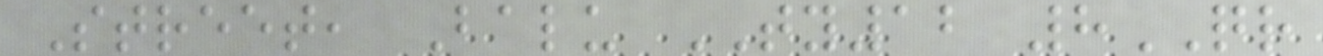Street, Balu TY12 8QR
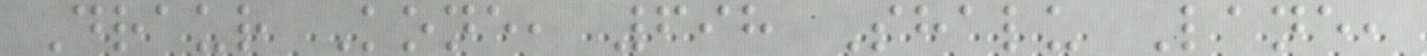Draur Kone, 698 Shalu Lane,
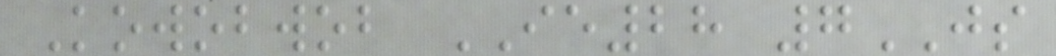Kowobwob IE28 7JS
